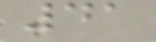41
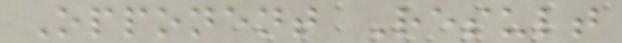Opponent Result
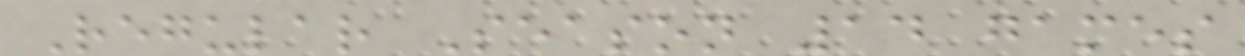Regular Season 14 games
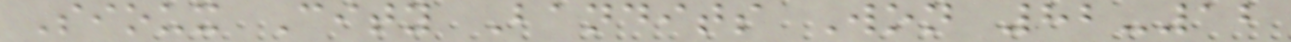Sioux City Bandits Won 82-12
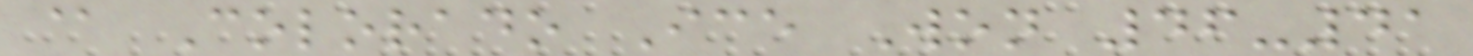@ Colorado Ice Won 46-41
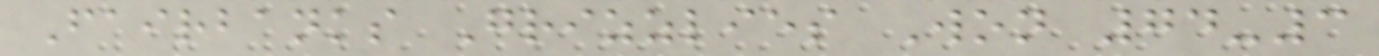Fairbanks Grizzlies Won 74-3
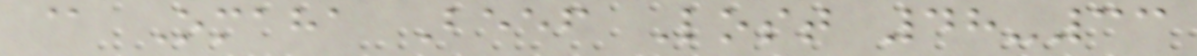@ Omaha Beef Lost 48-33
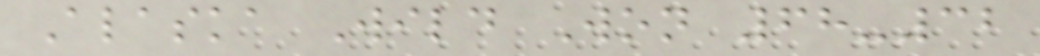Alaska Wild Won 68-32
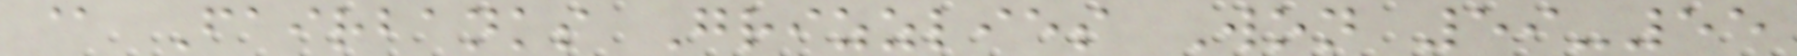@ Fairbanks Grizzlies Won 59-55
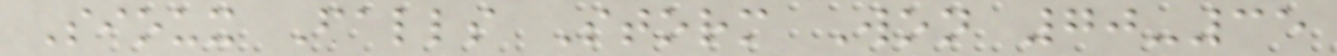Sioux Falls Storm Won 70-35
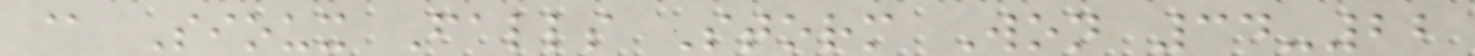@ Sioux Falls Storm Won 34-22
